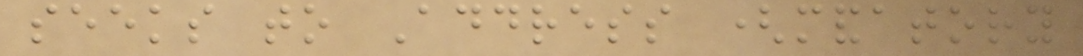seeks to Address (mandatory
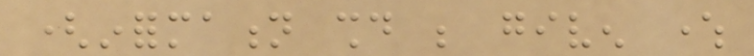(information should be given where
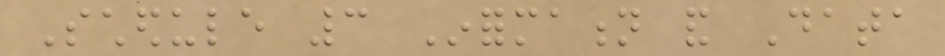Schedule 3 Information and Data
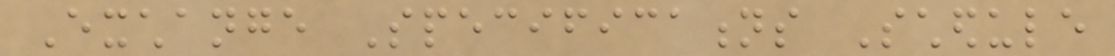Exchange Specifications Schedule
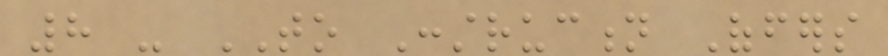8 - TO Construction Offers
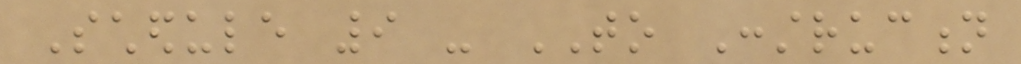Schedule 9 - TO Construction
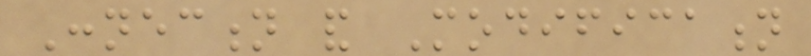Connection and Modification
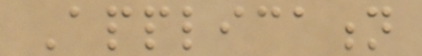Application
